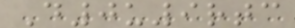D0u9rtc
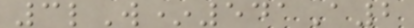3lW*541A2
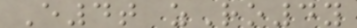E4t zRo4y
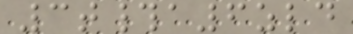3t#a6zld
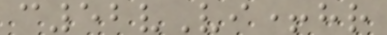c52vVi+hr
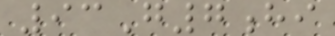93G7hi
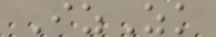IzZk
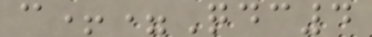c+=Qdc4
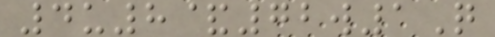4u8&72w1Q
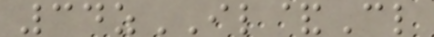34zIL&Cl
